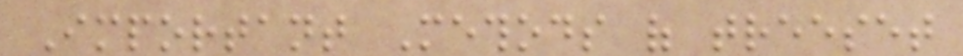Important Methods of treeset
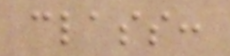class:
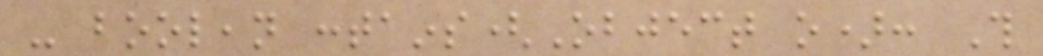- boolean contains(Object o): This
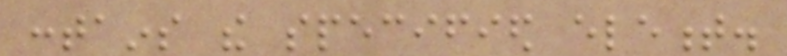contains the specified element.
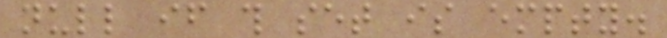null if this set is empty.
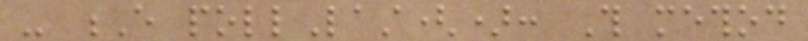- E pollLast(): This method
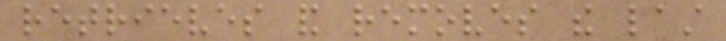retrieves and removes the last
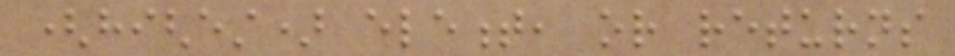(highest) element, or returns
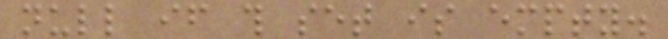null if this set is empty.
